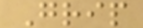Grip
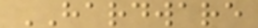HARDWARE
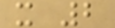x 2
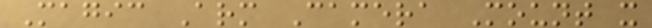Magic Arm Camera Mount x
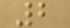2
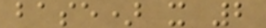base) x 2
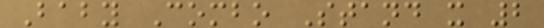Baby Combo Stand x 2
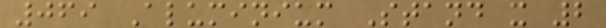069 Aluminium Stand x 2
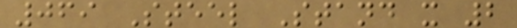069 Steel Stand x 2
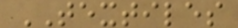TEXTILES
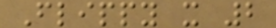Flippy x 2
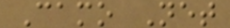Camo Net
